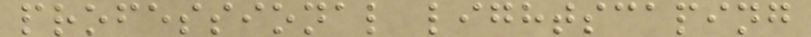professional lightscaping
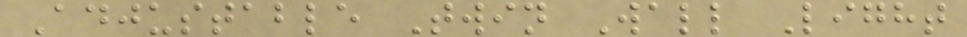Adjustable Twin Wall Light
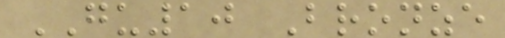GU10 Bronze
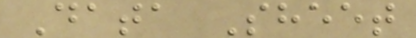Data Sheet
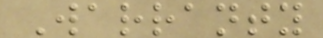Warranty
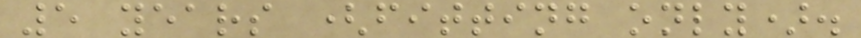5 years (fitting only).
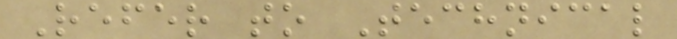Refer to Technical
